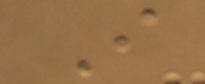I
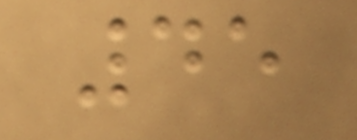45
